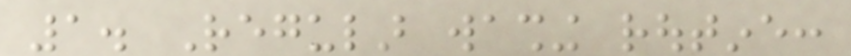1. Regular washing routine:
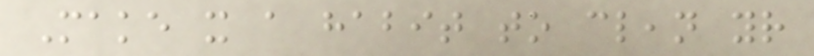Make it a habit to clean your
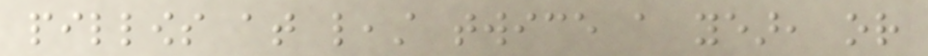pillows at least twice a year, or
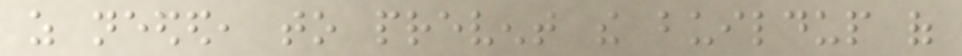as needed, to prevent the buildup of
